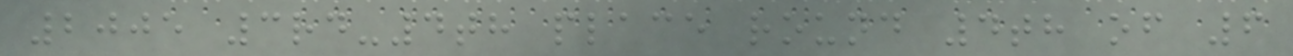2005 3rd-4th place round 4th of 6
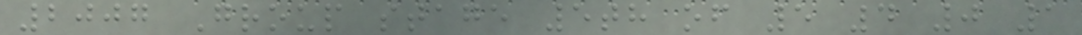2007 Group stage 5th of 5 4 0 1
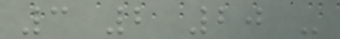3 2 20 -
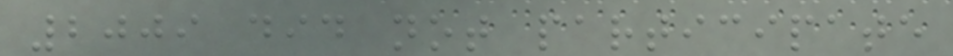2009 did not participate
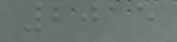2015
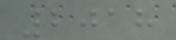2018
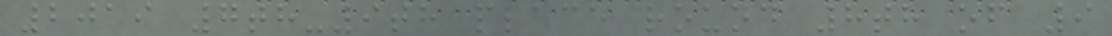2019 7th-9th place round 8th of 9
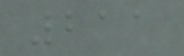211
